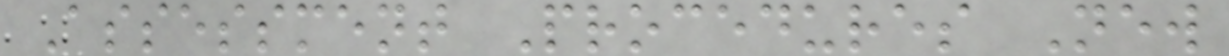Assessment Procedures New
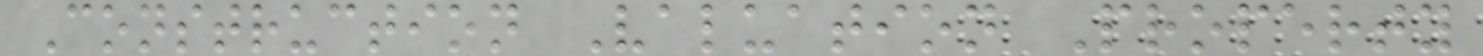Construction Valuation Property
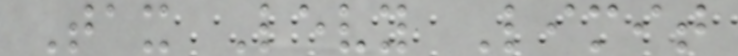Tax Levy Limit
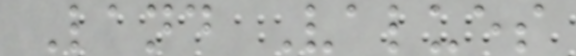Land Values
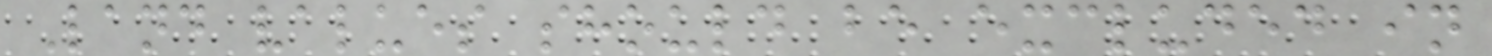Land values should be excluded in
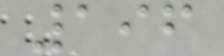196
